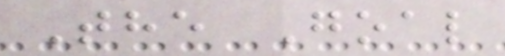The Goal
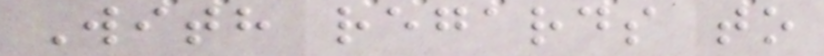With regards to
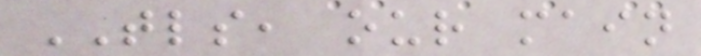TLS, our main
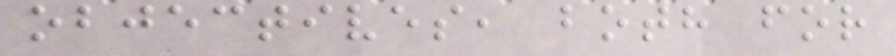objectives, both for
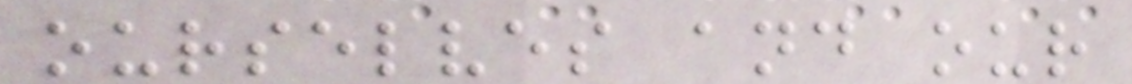ourselves and our
